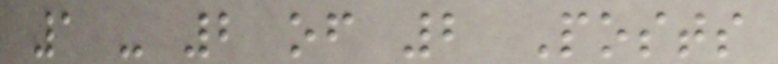1 - 2 of 2 Posts
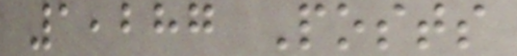1,287 Posts
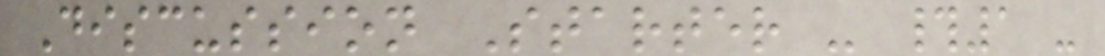Discussion Starter - #1 -
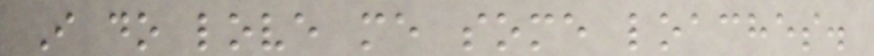I do love me some loaches.
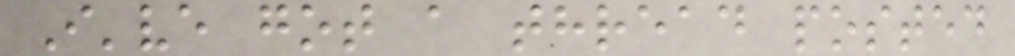I've got a thread posted
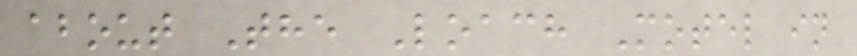about The Loach Motel in
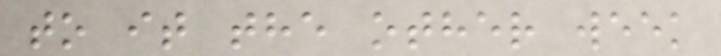to it the other week
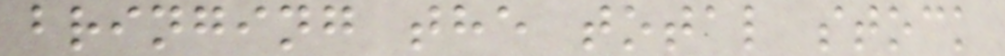bringing the total stock
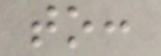to:
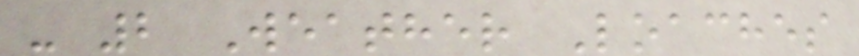- 2 Weather Loaches
